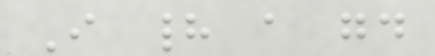I had a good
